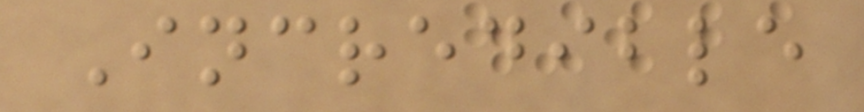Incredible
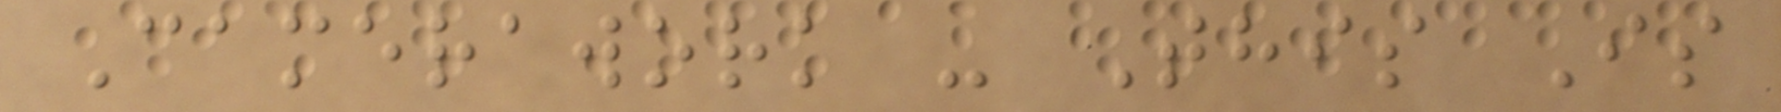Camerawork - This Is
